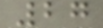27
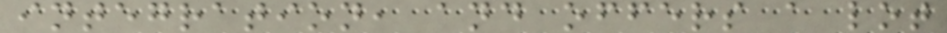integration, and offers a lot
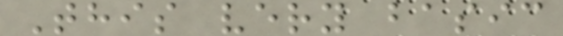This very basic
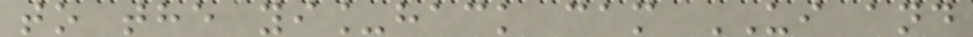to the yi_hack cam UI and
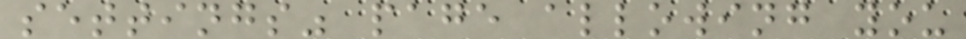settings" page allowing you
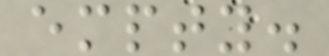empty.
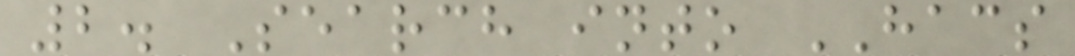2. Search into HACS
